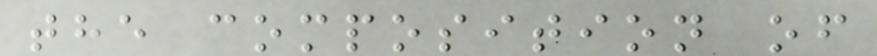the composition of
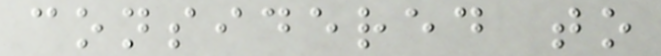considered to
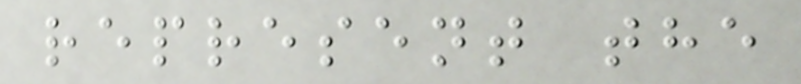represent the
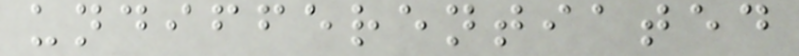undifferentiated
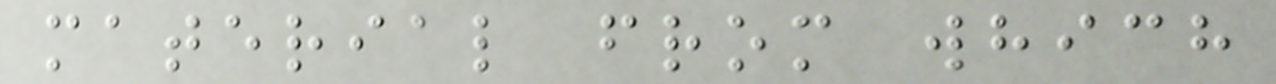material from which
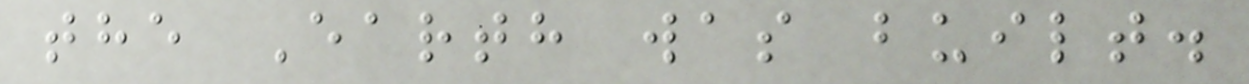the Earth was built.
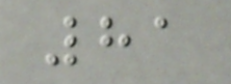81
